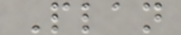Plan
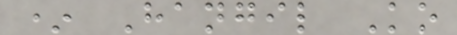* Hangil Ko
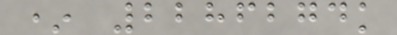* 2286274k
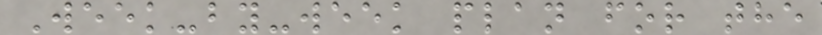Week-by-week plan for the
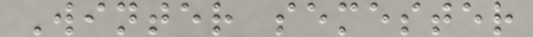Winter semester
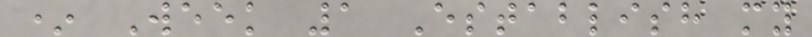* Week 1 Establish my
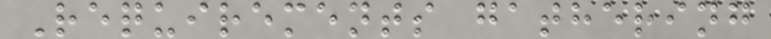Requirements gathering
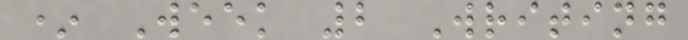* Week 2 Writing
